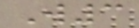W3
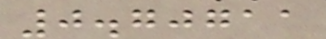0.70711
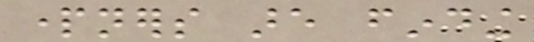partners are finding
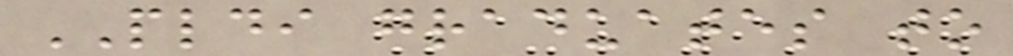PLDI graduates to
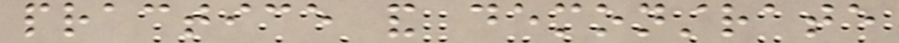practice and demonstrate
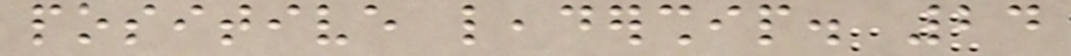positive leadership. 24
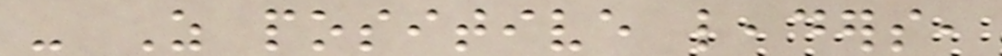- As positive leaders,
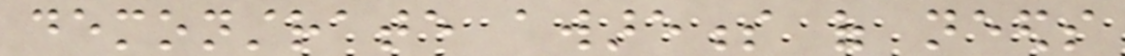demonstrate awareness of needs
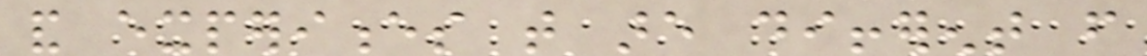and experiences that are different from
